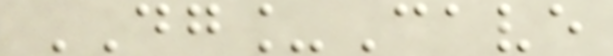DG_Cave
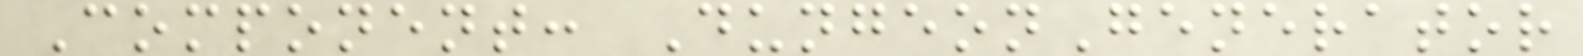Component: DungeonGenerator
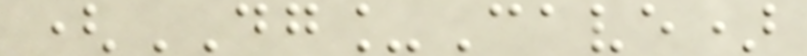(DG_Cave)
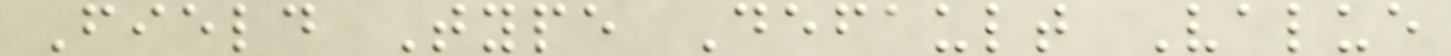Field Type Default Value
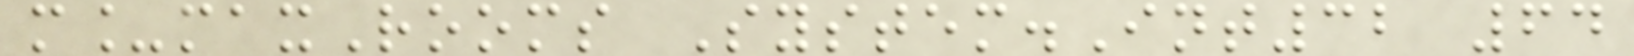m_maxRooms System.Int32 64
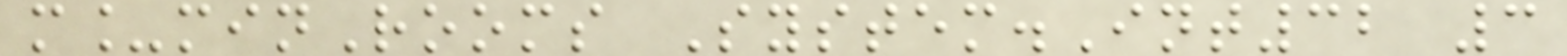m_minRooms System.Int32 3
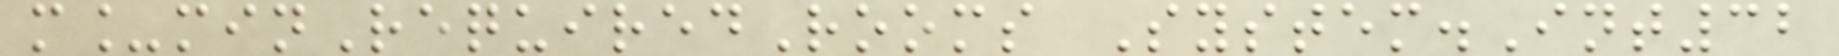m_minRequiredRooms System.Int32
